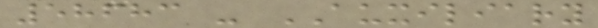58683 - AUXILIARY
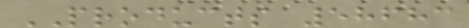PRODUCTS 58683
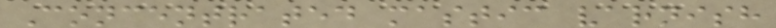Concentrated mastic varnish
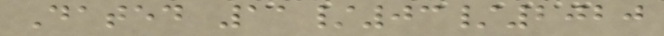Dated 11/03/2020
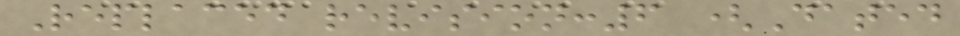Replaced revision:6 (Dated
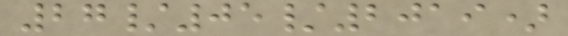27/05/2019)
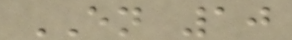EN 10
